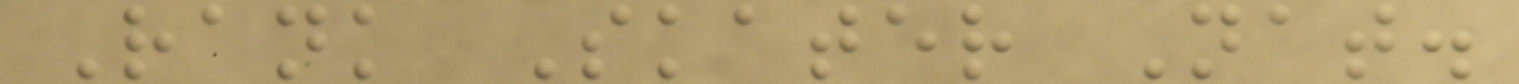Rank Skater Nat.
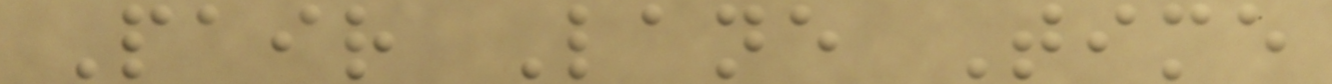Pair Lane Time
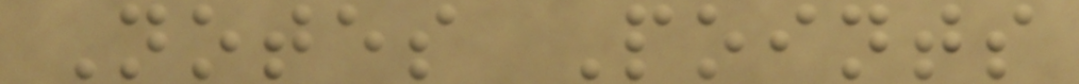Notes Points
